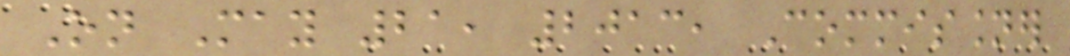On May 21, 2013, Commissioner
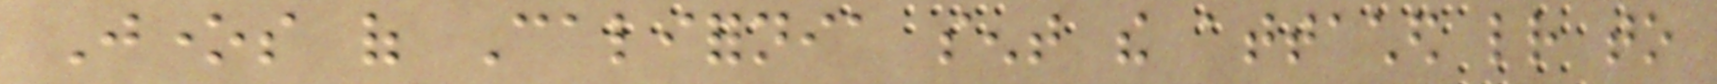Jones of California sent the attached letter to
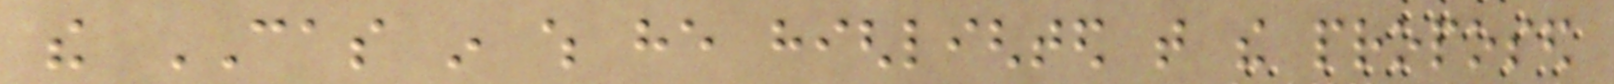the CAS in which he highlighted that the proposed
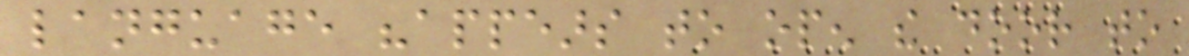language "appears to open the door to
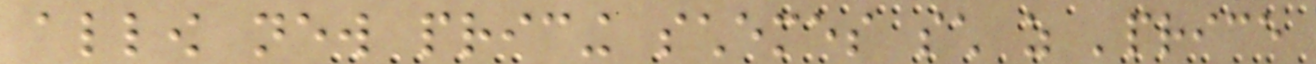allow new pricing schemes such as 'price
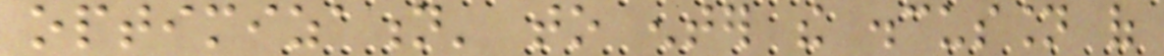optimization' to enter the discussion of
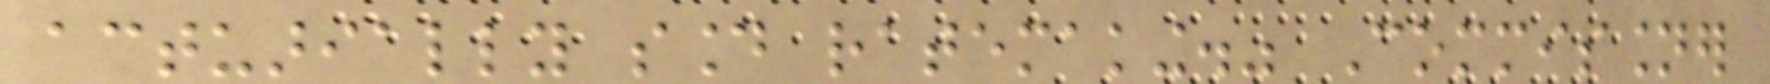actuarially sound ratemaking." Commissioner
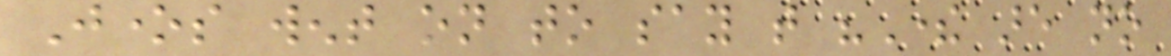Jones went on to say that "There are no
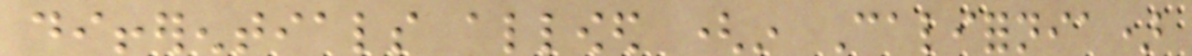differentials allowed (in California)
